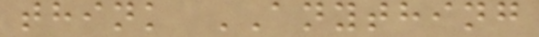think ANYTHING
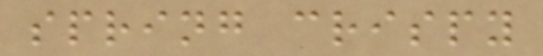spring crispy
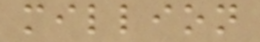million
